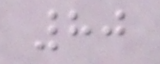80
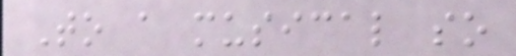To a musical so
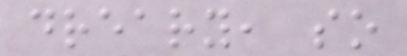dreary, so
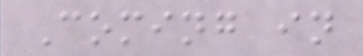Coming in
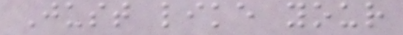Just like your
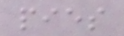pies
